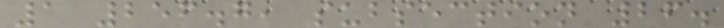1 256.7, subsection 26.
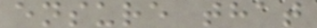ensure that
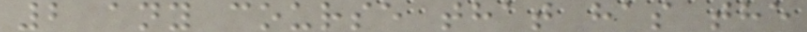2 any course that has the
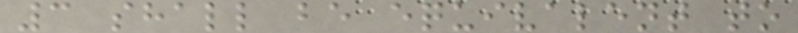3 shall be equivalent to
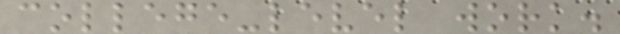college-level work.
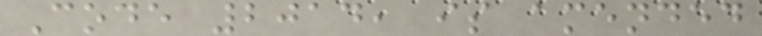Code 2014, is amended
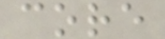core
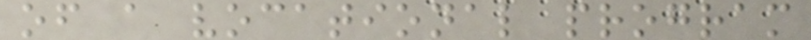of a vocational program
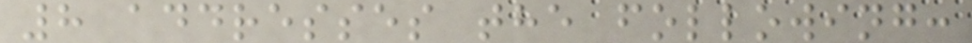8 addresses the following:
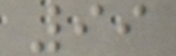99
